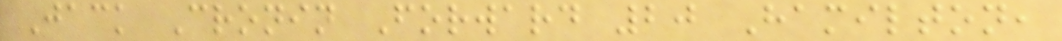Jack Cronin Forward 20 Hamilton,
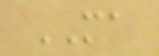MA
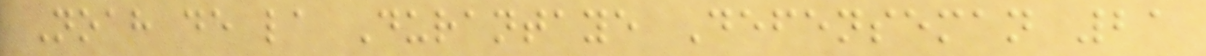Noah de la Durantaye Defenseman 21
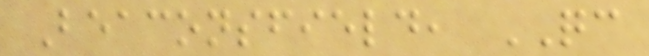Beaconsfield, QC
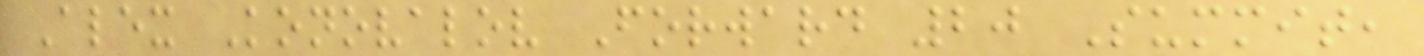Alex Konovalov Forward 20 Summit,
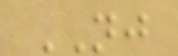NJ
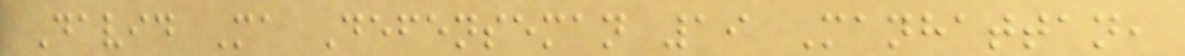David Ma Defenseman 19 Manhattan,
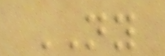NY
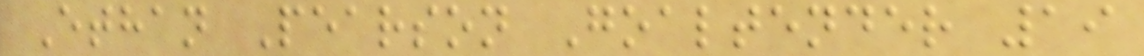Ethan Pearson Goaltender 19
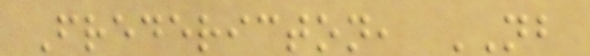Fredericton, NB
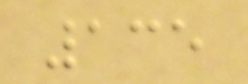135
